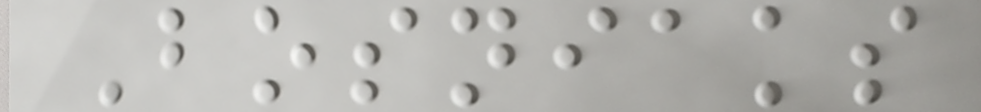Bosniaks
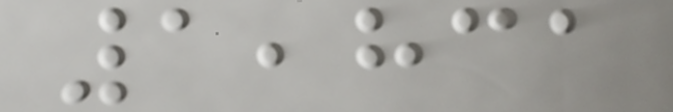1,831
